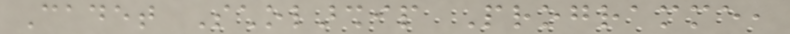Cadet Scholarship Programme,
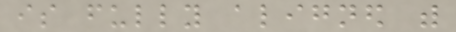is fully aligned with
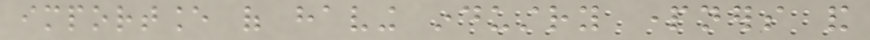importance of having industry partners and
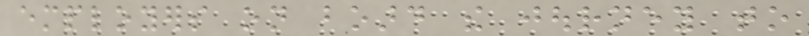employers on board the journey to
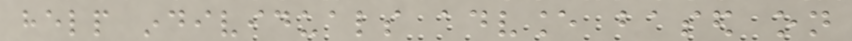help individuals advance based on
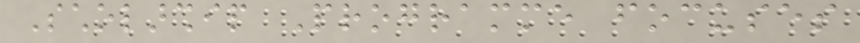Scholarship Programme focuses
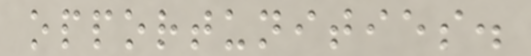opportunities.
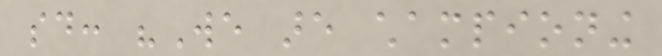said: "We are championing
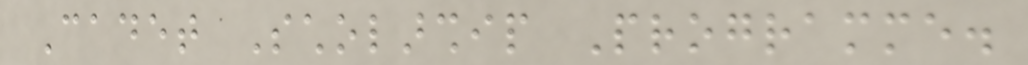Cadet Scholarship Programme.
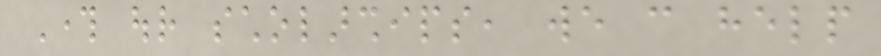Through our scholarships, we can help
